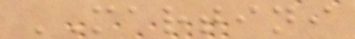MARTINI
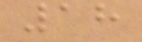18
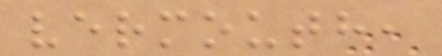vermouth,
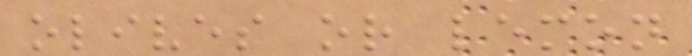olives or lemon
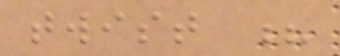twist ?
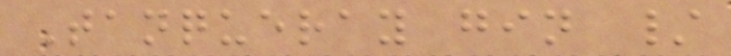Tanqueray gin /
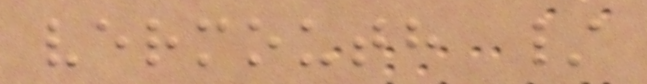vermouth /
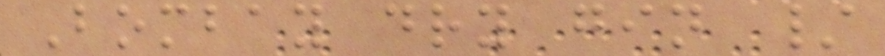Bombay dry gin /
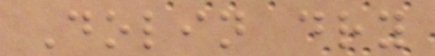Dolin dry
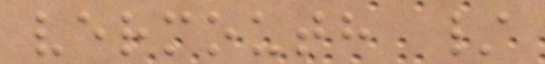vermouth /
